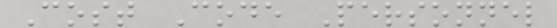Cost Code Personnel
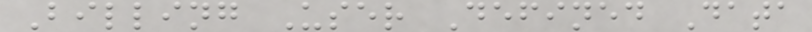Billing User Defined Data
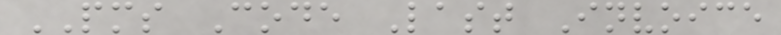PMS Code Last Invoice
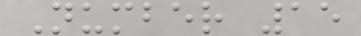Number 15
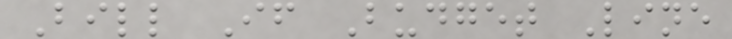Bill If Budget Line
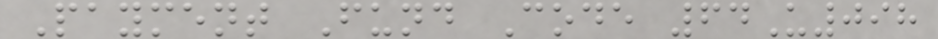Payment Fund Code 64U098
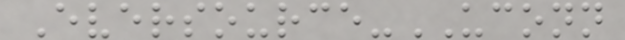Eversource-UCONN
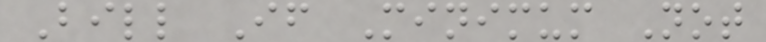Bill If Minimum Not
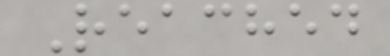Reached
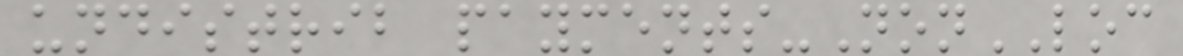undistrib payments-NonLOC
